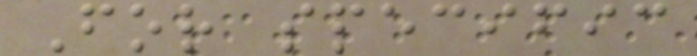For specific
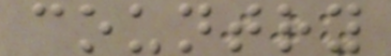country
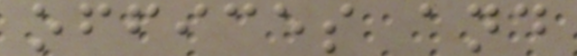offices and
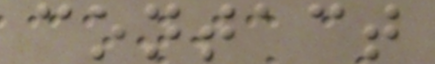contact
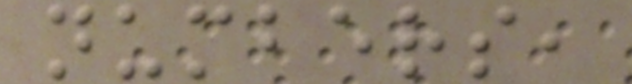numbers,
